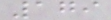179
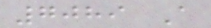7089 A
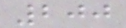200
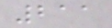211
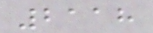2118
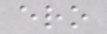ero
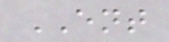ENT
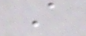A
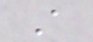A
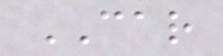CAR
